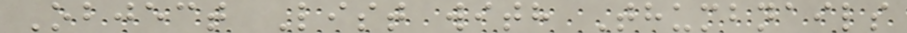Object List with Thumbnails
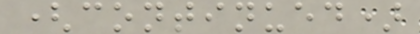(continued)
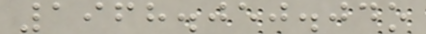1968.050.04o
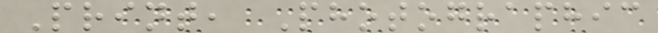Print, Photographic
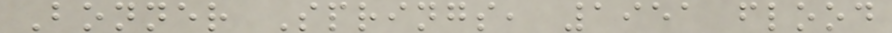Bonner Springs, 1951 flood
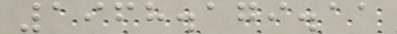1968.179.11
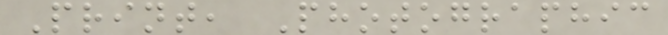Print, Photographic
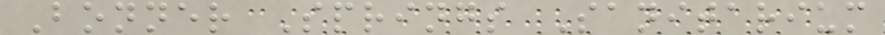Bonner Springs Sanitarium
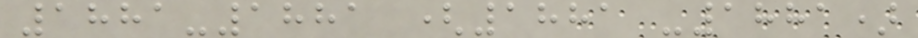1881-1881 (1881 -1881)
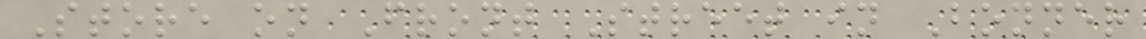Store on Front Street in Bonner
